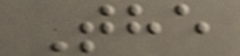The
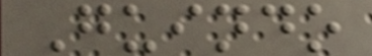Guindo
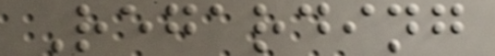Regarding
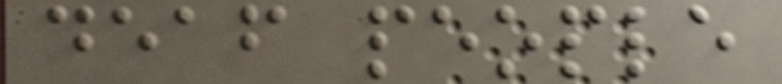deaf people
